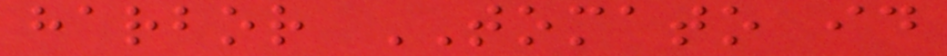harbor TOMATO id
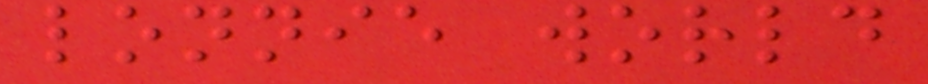lonnie world
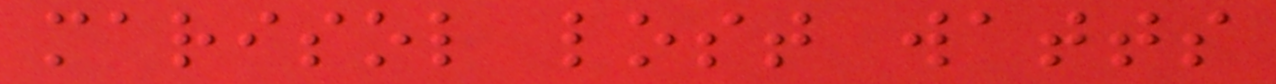marisol lost watts
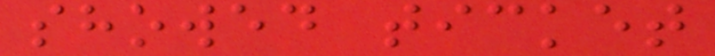showed ticket
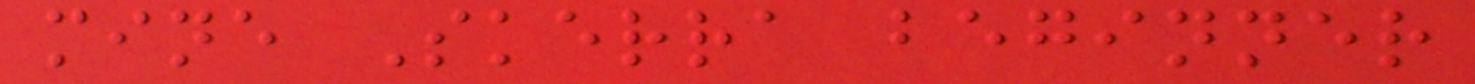mine Skerra beginner
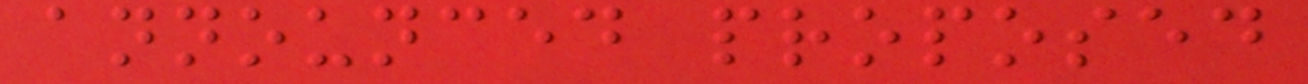announced proposed
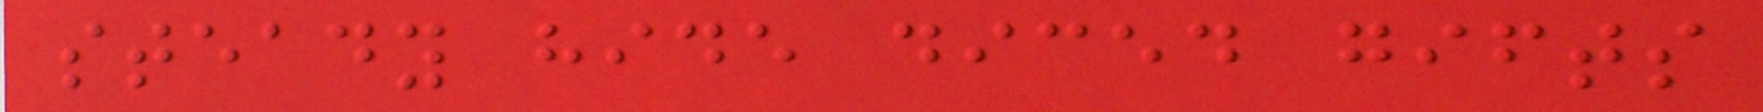steady hide diced gifts
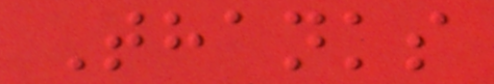Thanks
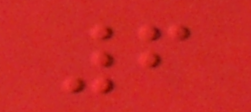6
